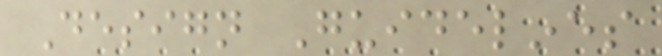Design Guidelines
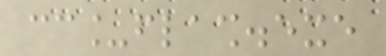cc_flash.exe
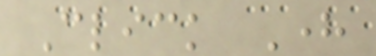Click Here
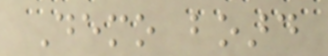Demo board
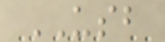USB
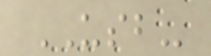USB-
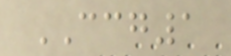CCG1
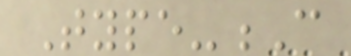Type-C
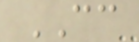CC
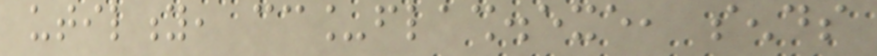utility, cc_flash.exe, sends
